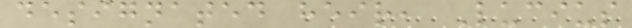designated heir, Lucius
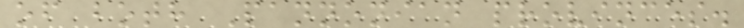of both Pannonian provinces.
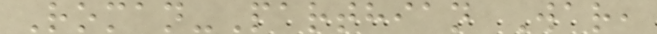Roman-Parthian War,
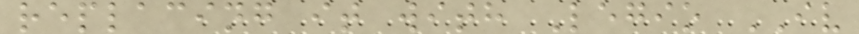replacing it with Legio IV
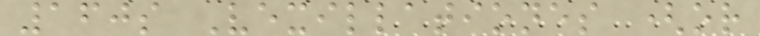160s Vexillationes (or
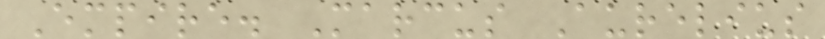Empire. Marcus Aurelius
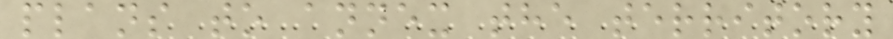plans to annex the territory
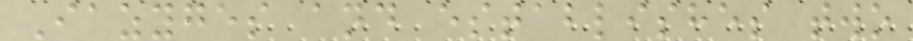Iazyges and establishes two
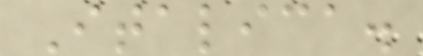Italica.
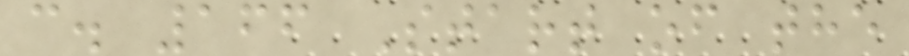c. 166 Start of the
